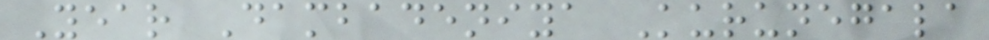Year Dambadeniya Kurunegala
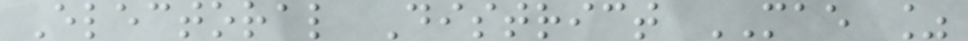Electoral District MAE %
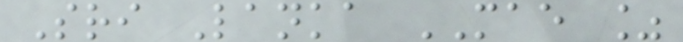Sri Lanka MAE %
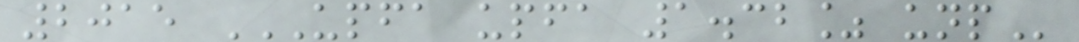2015 UPFA UPFA 1.32% UNP
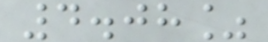4.08%
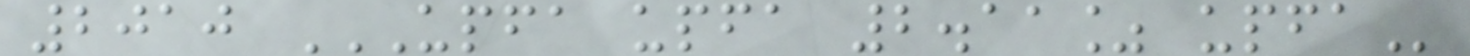2010 UPFA UPFA 2.11% UPFA
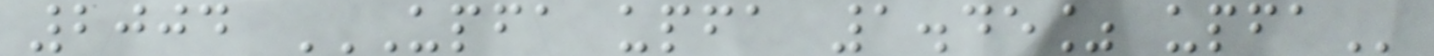2004 UPFA UPFA 1.45% UPFA
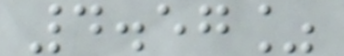4.57%
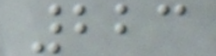223
